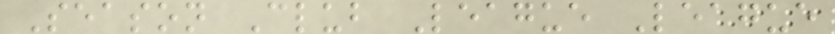Season Club League League
